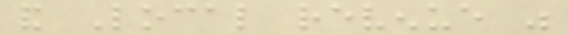and Local revenue was
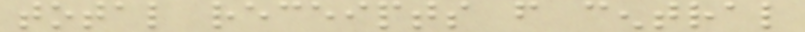total receipts from central
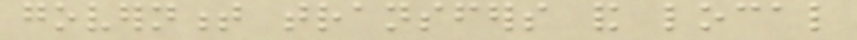government transfers and local
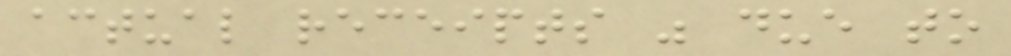actual receipts was due to
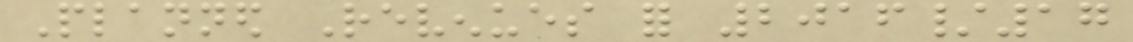Planned Revenues for 2016/17
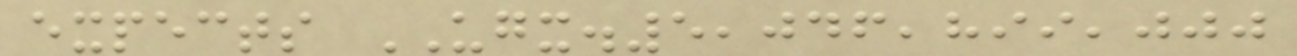expects UGX.5,046,899,000
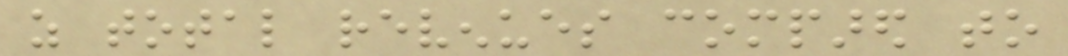as total revenues compared to
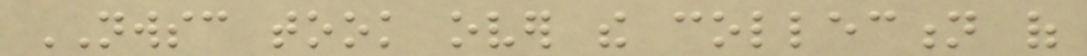NWSC took over the collection of
